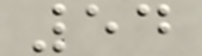54
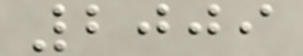2009
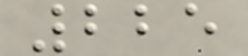225
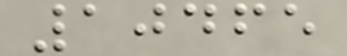10465
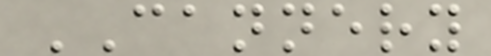CANNERY
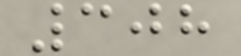308
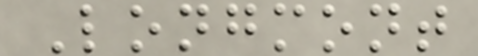Longmont
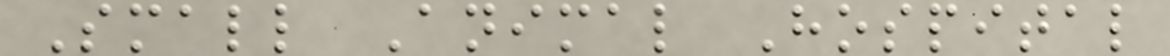Small Animal Hospital
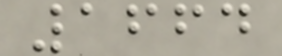1664
